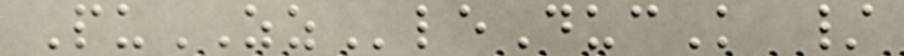PuZZleDucK /
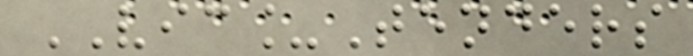VIC_Tenders
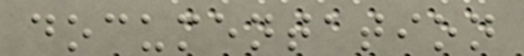documentation
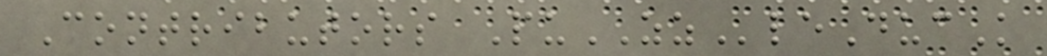Contributors PuZZleDucK
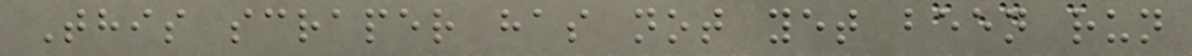This scraper has not yet been run
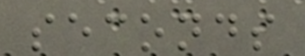seconds
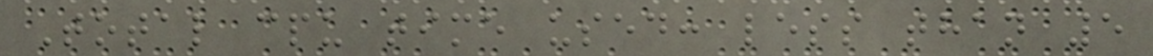Total cpu time used: less than 5
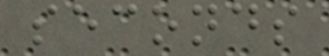seconds
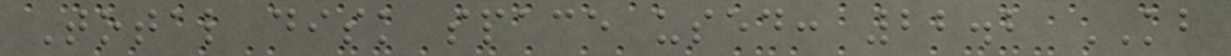Total disk space used: 22.2 KB
